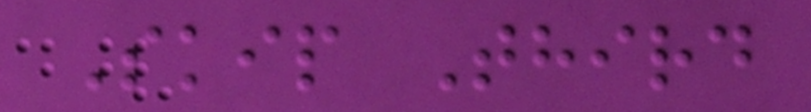Skip Third
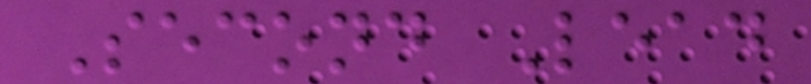Second Lead
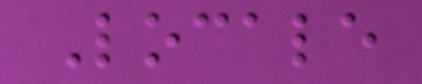Locale
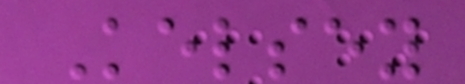Kelsey
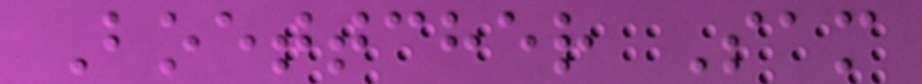Boettcher Sam
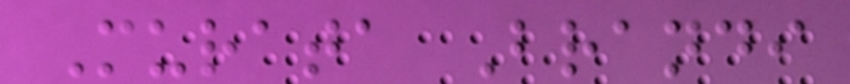Murata Brandi
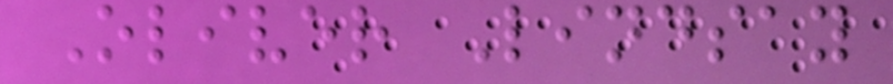Oliver Lindsay
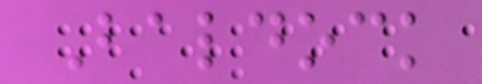Baldock
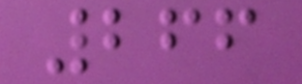266
